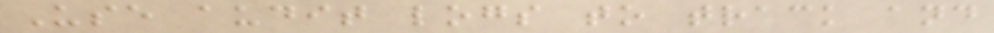Use audit logs to track and
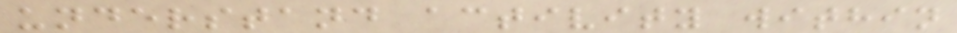understand activity within
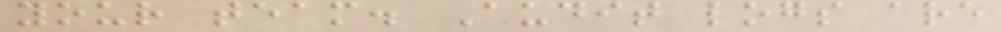your team. Audit logs are
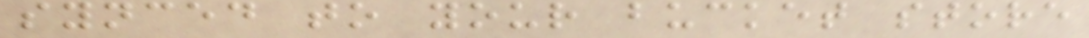synced to your bucket store
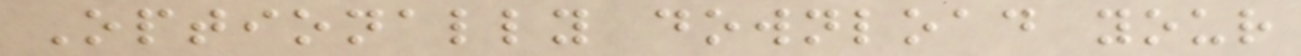Optionally download your
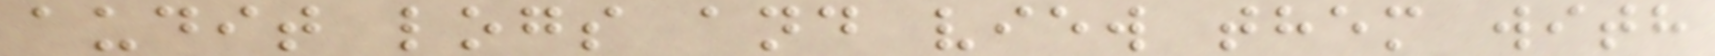audit logs and view them with
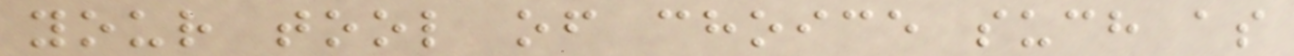your tool of choice such as
